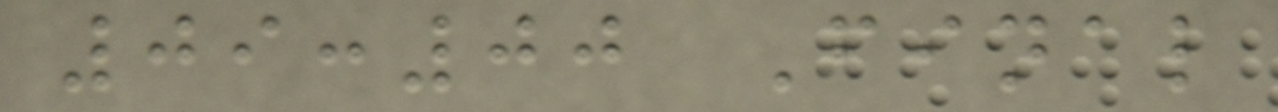09:00 Final
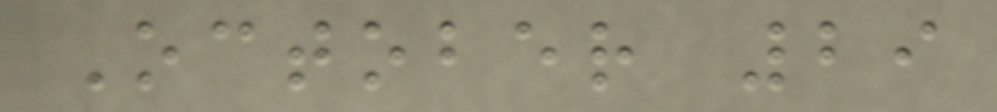October 29
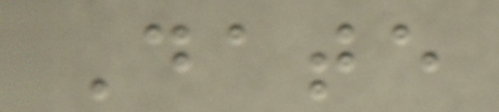Date
